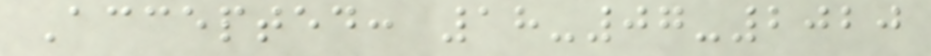Accepted: 18-07-2020
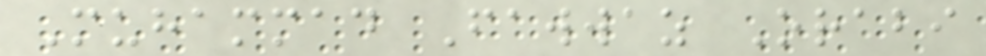Muhammad Fawwaz Orabi
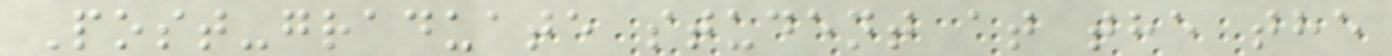Post-graduate student at the the
